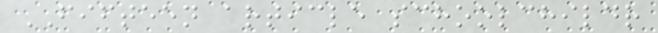FIFTEEN article schoolchildr
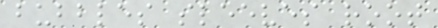bubbles sleeves root
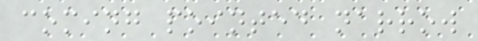coming pointed narrow
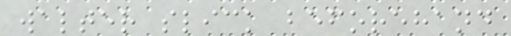walter slick beforehand
